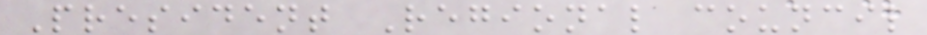President Regional council
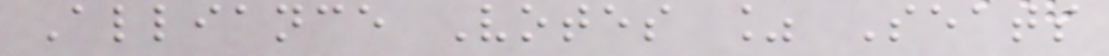Alliance Votes % Seats
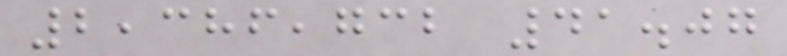2,386,732 41.07
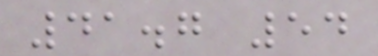41.7 54
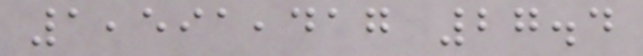1,591,417 27.4
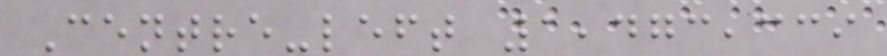Centre-left 1,473,339
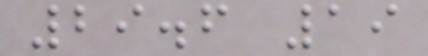29.6 19
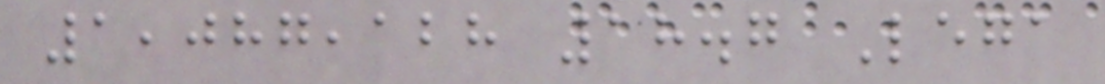1,087,128 18.7 Lega
